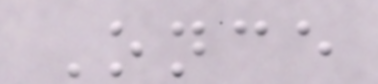Once
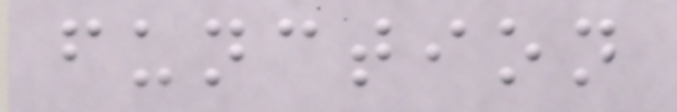function
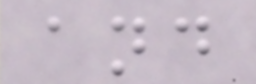and
